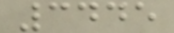3445
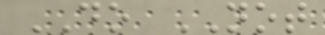DO NOT
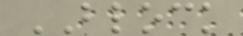BLOCK
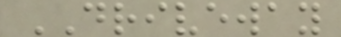DRIVEWAY
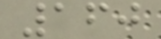160
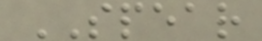SPEAR
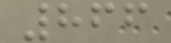866
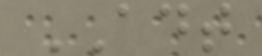ADT
